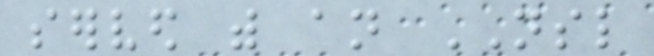served with an NSL
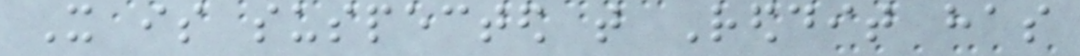It is suspected that Reddit has
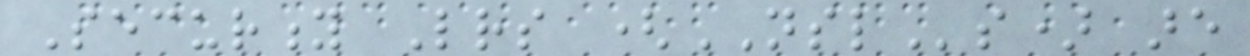Security Letters (NSLs) are
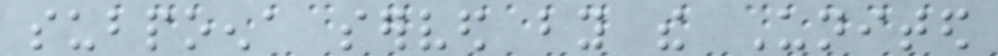subpoena served by the United
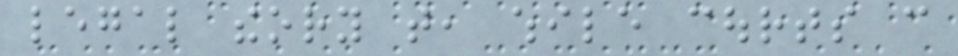legal theory that, while courts can
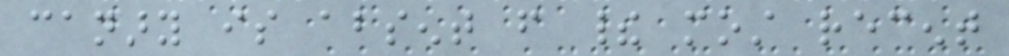canary is absent from their most recent
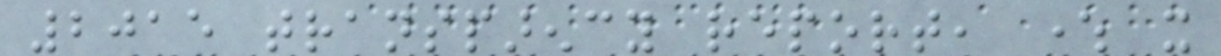2015 transparency report, where it
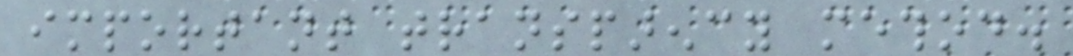important transparency method.
